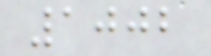1002
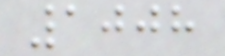1008
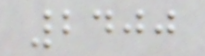2400
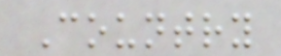Country
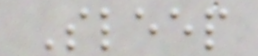Sleep
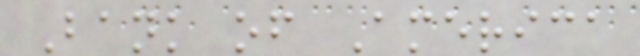Bank of America
